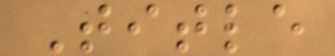Title
